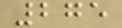275
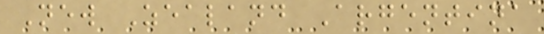New Zealand Argentina
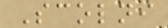Scolni
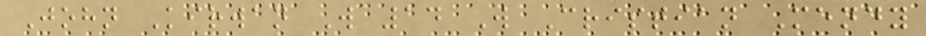John Kirwan W 14 W Cristian Mendy
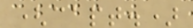(capt.)
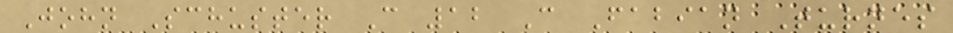John Schuster C 12 C Fabian Turnes
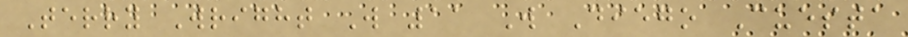Terry Wright W 11 W Diego Cuesta
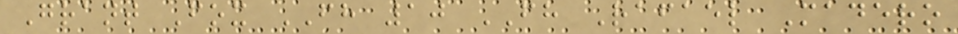Grant Fox FH 10 FH Rafael Madero
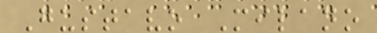Gustavo Milano
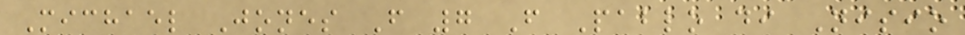Michael Jones F 7 F Pablo di Nisio
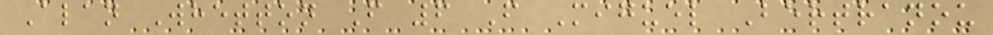Alan Whetton F 6 F Miguel Bertranou
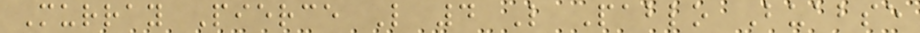Murray Pierce L 4 L Pablo Buabse
